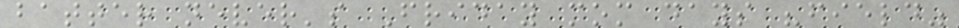batter never's Friday mom days "field"
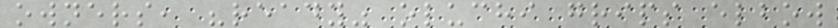owners, "ready" oluchi grips elbow
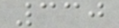330
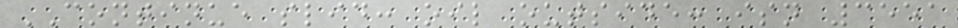CONTINUE slid: oil outside: isn 3551
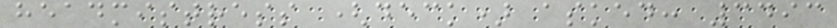headmistress (deck) asked: 3493
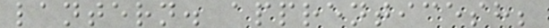lantern. apprenticesh;
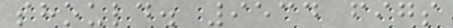should. 9534 figs
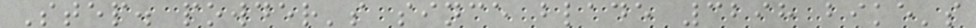Step. powder's since blade 3298 bike's
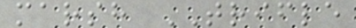marsh TRIFLE
